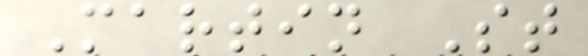Martin St
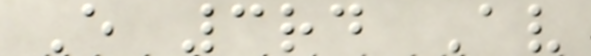E 3rd Av
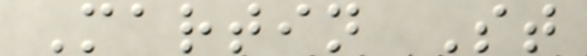Martin St
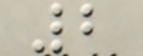2
